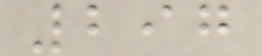297
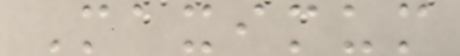Maximum
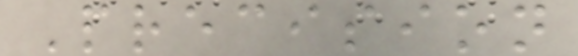Precision
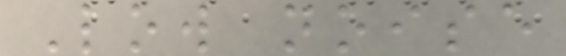Low noise
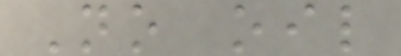No oil
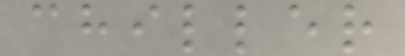chiller
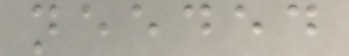needed
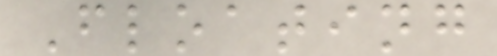Floating
